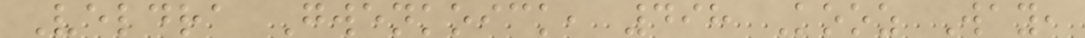Veldra Gwenkoick, 498 Kooz Way,
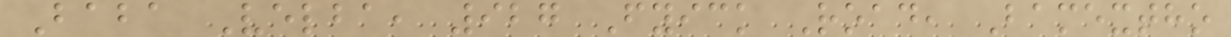Baba Velba, 927 Fyick Road, Bamextho
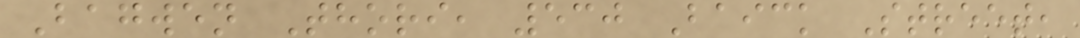Bagwen Thori, 530 Baick Street,
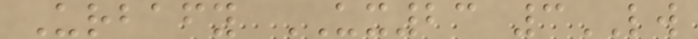Urbafy UX23 3LW
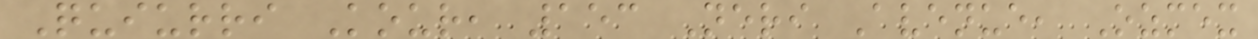Quiurri Kour, 153 Neri Avenue, Ozmex
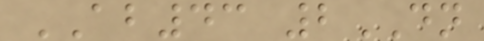AB43 2DN
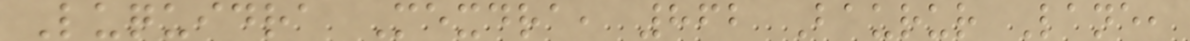Luquidra Mexdra, 862 Baurur Lane,
